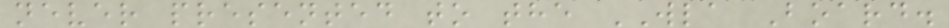never presented to the WLA Board.
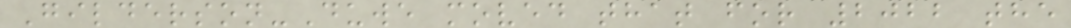Gilderson-Duwe moved that for 2022 the
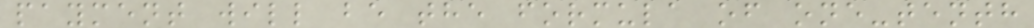payment will be the formula of one-tenth
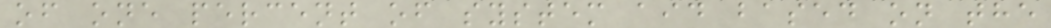of one percent of system aid based on the
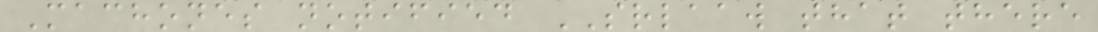Machones notified SRLAAW that there
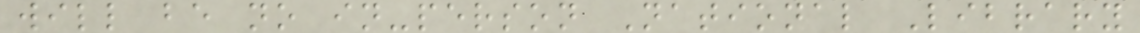will be no in-person National Library
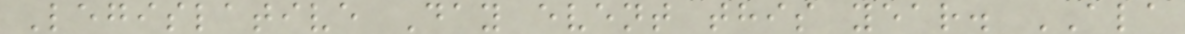Legislative Day event this year. ALA
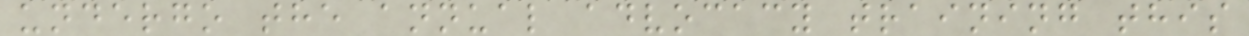undergo the annual advocacy training this
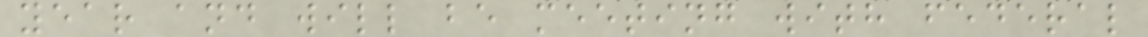year and will be meeting with federal
